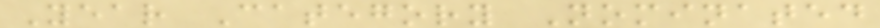Year Category Nominated
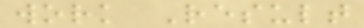work Result
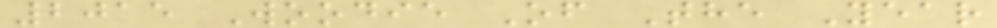2015 Woodie Of The Year
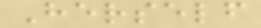Herself
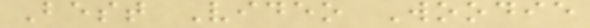Best Video Woodie
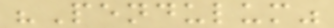"Pendulum"
